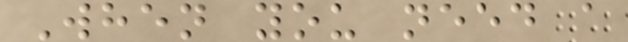When you need a
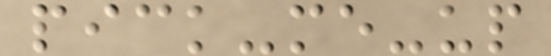pick-me-up
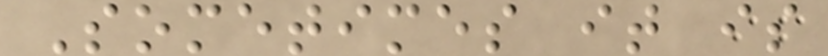Sometimes it is
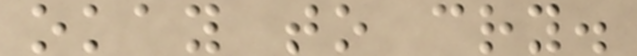okay to cry.
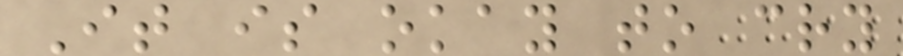It is okay to cry
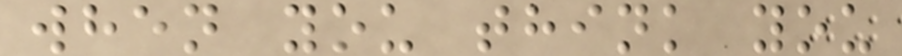when you think you
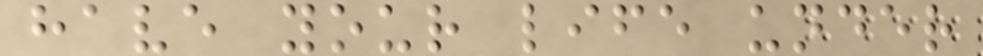have your life under
